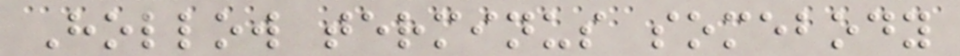Hollow terminus somebody
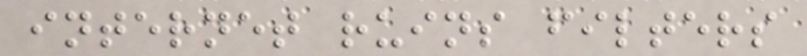internet ruins filters
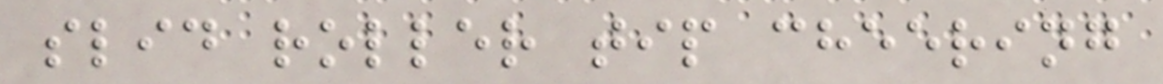slid roller tip cheering
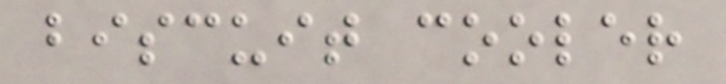biscuit cooler
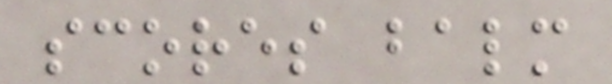scores balm
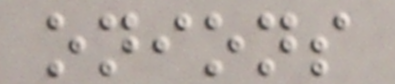onions
